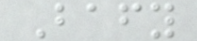Bafy
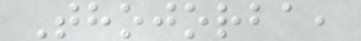Thojorba,
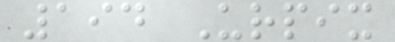194 Urpix
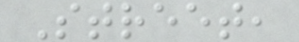Street,
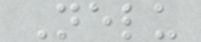Nelu
